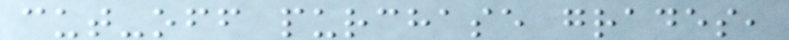cut-off purchase grades,
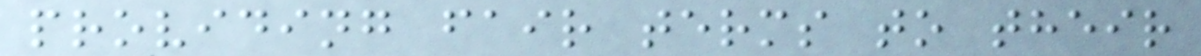providing fair terms to their
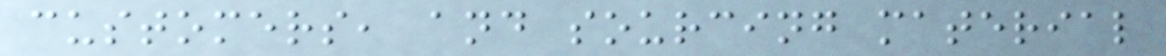customers, and sourcing material
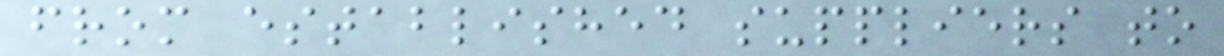from established suppliers to
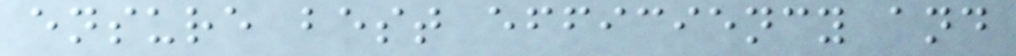ensure best efficiency and
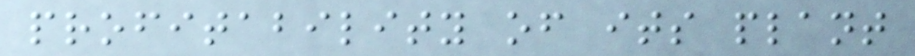profitability of its plant
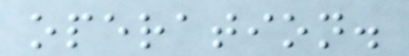operation.
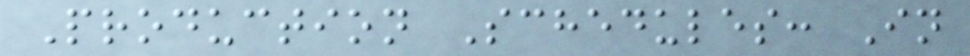Production Schedules: In
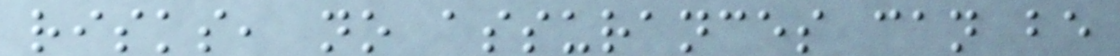risks, no assurances can be
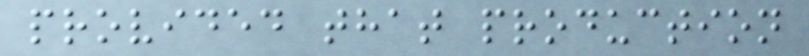provided that production
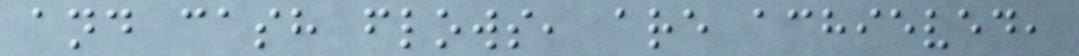and cash flows, are achieved,
